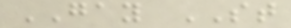GAY ST
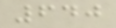640
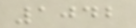1042
